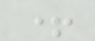+
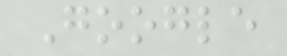Google
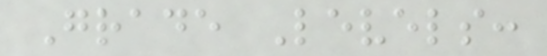Grade Levels:
